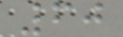60
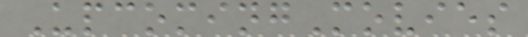UpcomingMovies
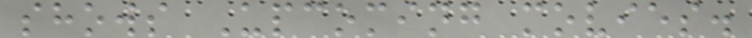shows Upcoming movies.
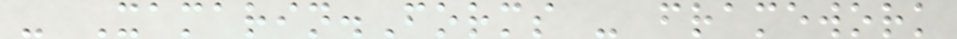- Xamarin.Forms - framework
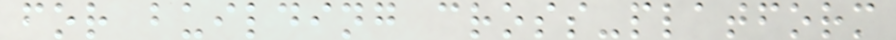for building cross-platform
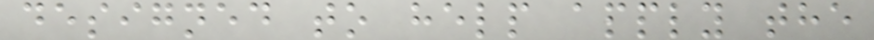designed to help apply the
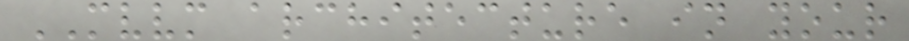MVVM architecture in your
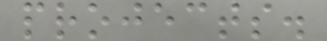projects.
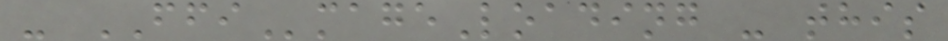- FFImageLoading - this
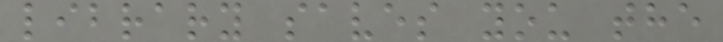library saves you the
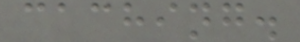caching.
